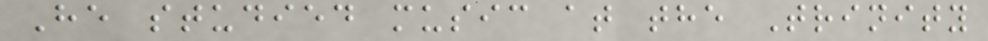He studied music at the Trinity
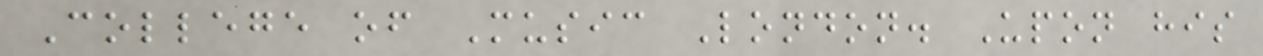College of Music London. Upon his
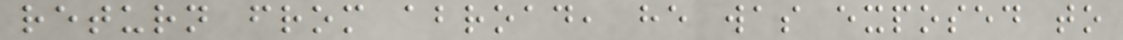return from abroad, he was exposed to
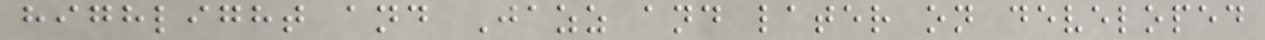highlight and Jazz and later on developed
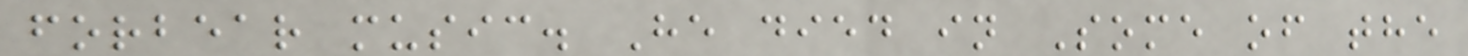forbear music. He died in Some of the
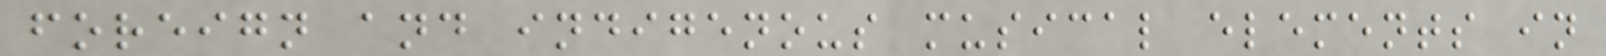foreign and indigenous musical elements in
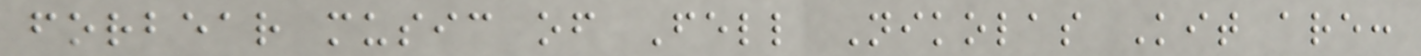forbear music of Fell Nikolas Kit are:
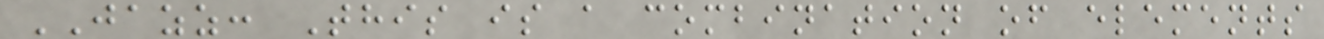JAZZ: This is a combination of elements
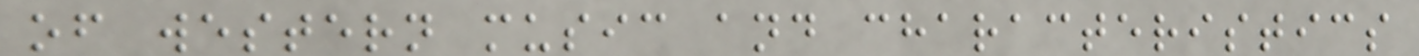of western music and characteristics
